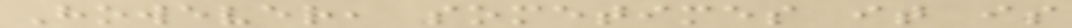However, sometimes it is
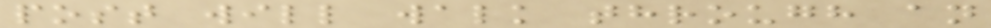post will walk through an
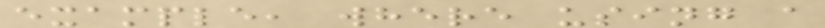example, where using a
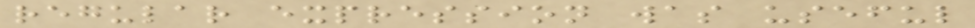regular expression was useful
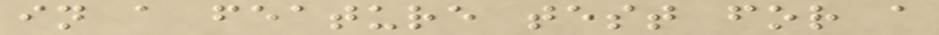in a feature test for a
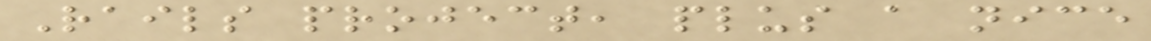Rails project, plus a nice
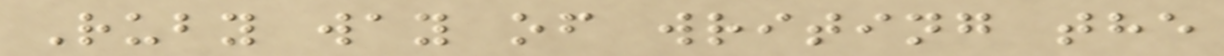Ruby way of writing the
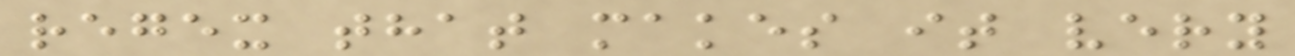regex that makes it very
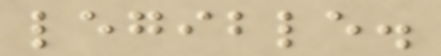legible.
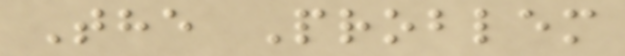The Problem
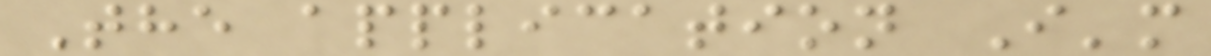The application I'm
